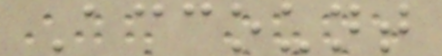Account
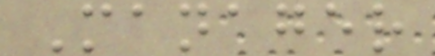Manager
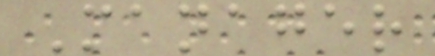Manager
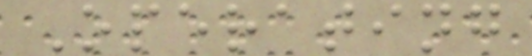Operating
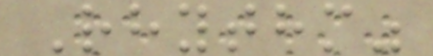Rhythm"
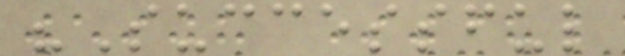"Successful
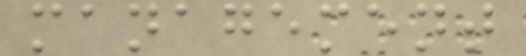management
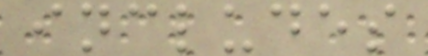includes
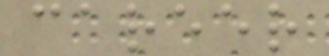career
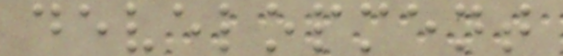development
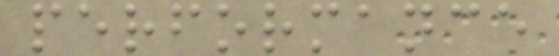performance
